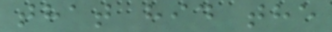that hid the
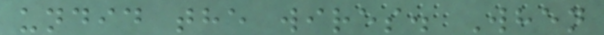undid the wires. When
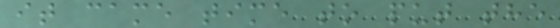it came time to put the
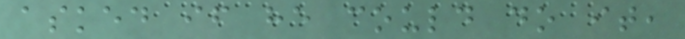asked if he could do it,
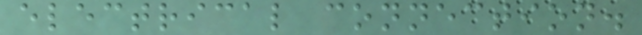electrical connection.
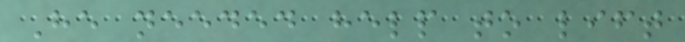He needed help to lift
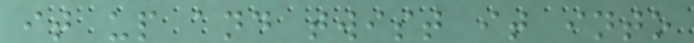it up and twist it into
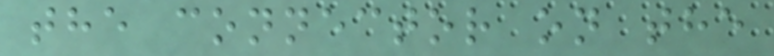the connector on the
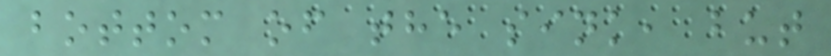bottom of the sink, but
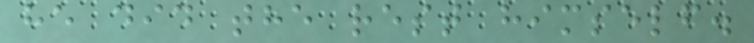he did the rest himself.
